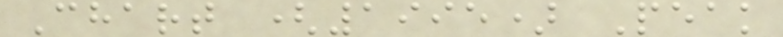Chart (1995) Peak
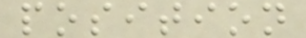position
